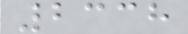2338
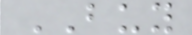BUY
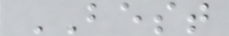BEST
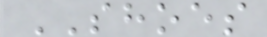SHOES
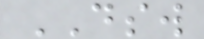DSW
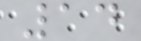14
